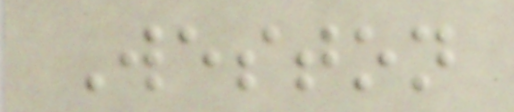Weston
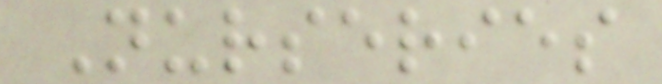Nurseries
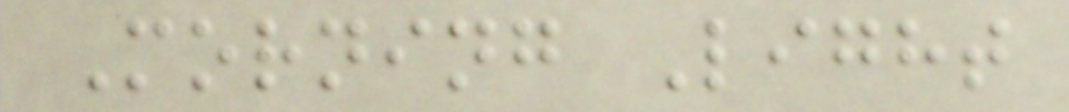Morning Light
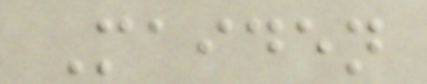Maiden
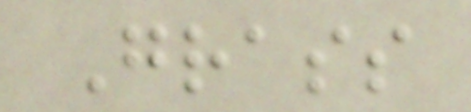Grass
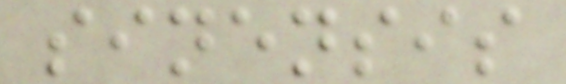sinensis
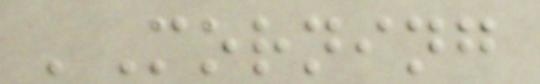'Morning
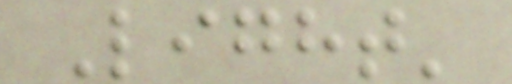Light'
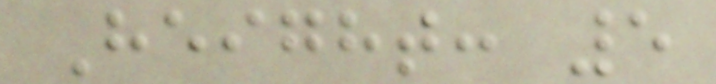Height: 5
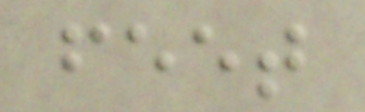feet
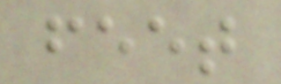feet
